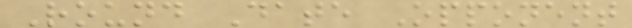Round Date Opponent
